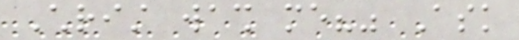Christ wash me?" Ask
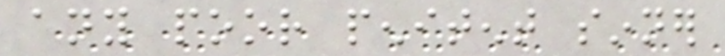any poor penitent sinner
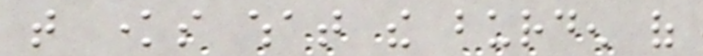that knows what the burden of
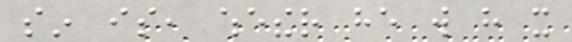sin is, whether he will have it
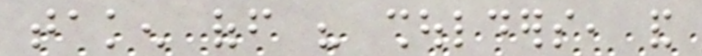taken off his shoulders, and
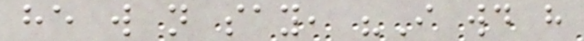he will not say, "I would have
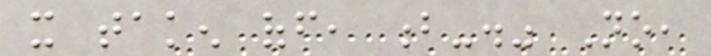it taken off, b-." No,
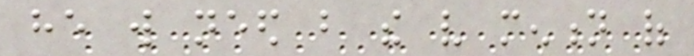he will need but the very mention of
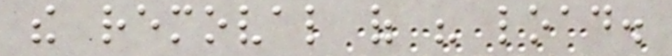the removal of his load.
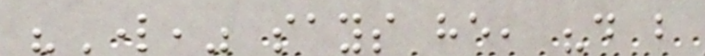"Lord," says he, "do but
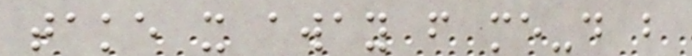take it away from me-do but
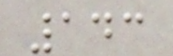143
